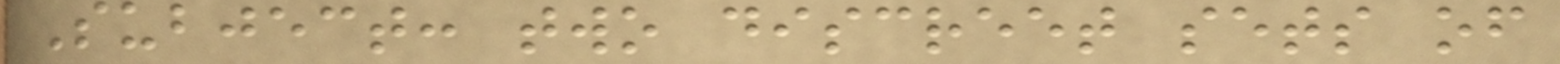Subject: two discreet sets of
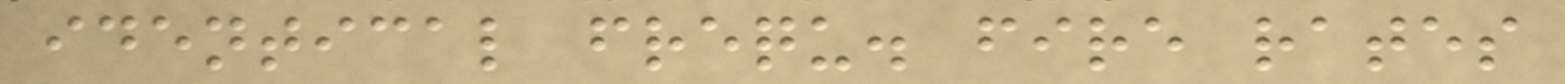identical frequ. fire rates
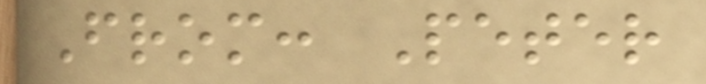From: Peter
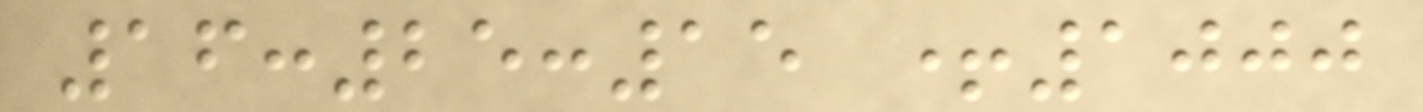16:25:15 +1000
